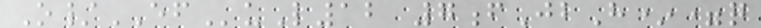O/EFuL12 7fJbH*=q
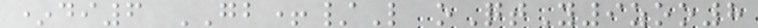*di6 GB+/L oQtY9zoo8
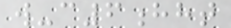w-c6hht
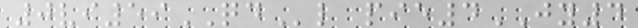0vi59QDl pie4JY4
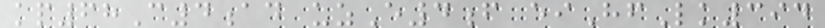kp68C4ad uzE4f eiHfLk394
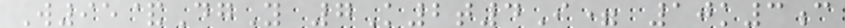W95&DgY 7K2t4I= 10k3c
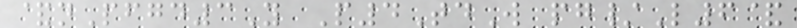&nPfgd3Y P4TdW pg/L6&
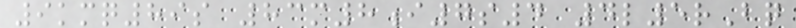9kmq89s 83m8i7s4 4l5rBq
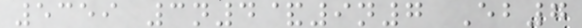5359 3n4&9n7 Eb7
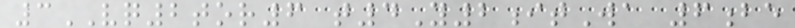3VQ2tor6 t4Y2itWa 6be
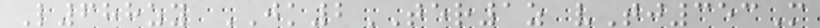L688zy JK2TER1z vTj353M
